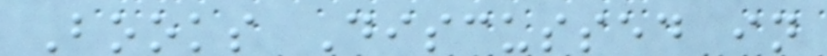Books Discussed in
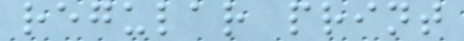regular print
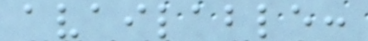available:
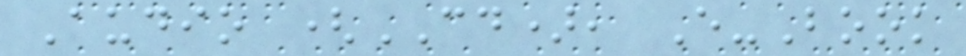Audio (CD), E-Book
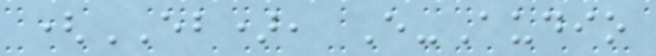(EB), E-Audio
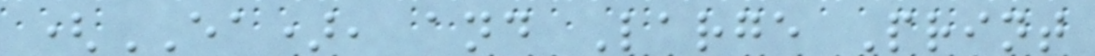(EA), and Large Print
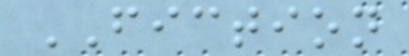FICTION
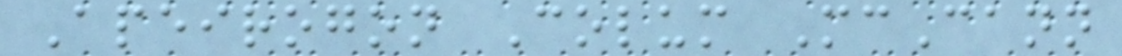Apeirogon Colum McCann
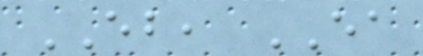EB, EA
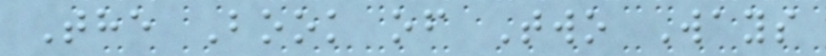The Book of Two Ways
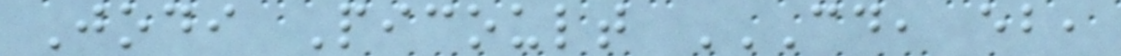Jodi Picoult CD, EB,
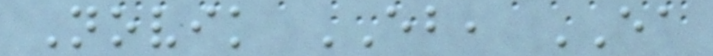Novik EB, EA
